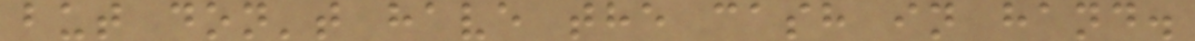but don't have the cash in hand.
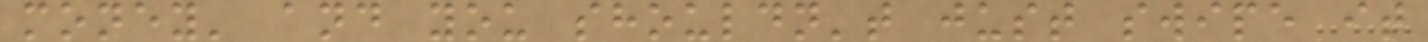money' and you shouldn't just swipe it
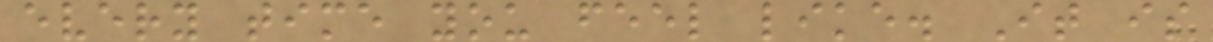every time you feel like. It is
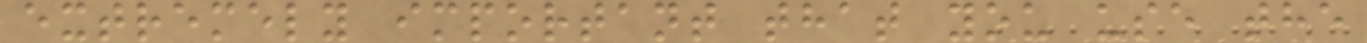extremely important that you use the
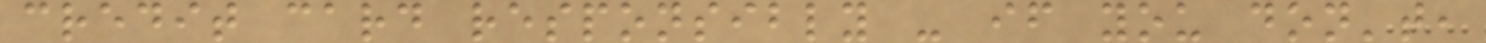credit card responsibly - if you don't,
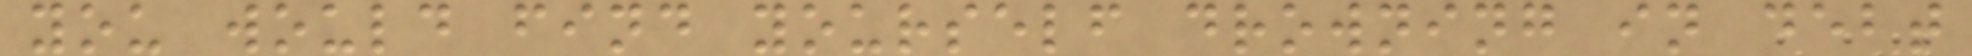you would find yourself drowning in debt
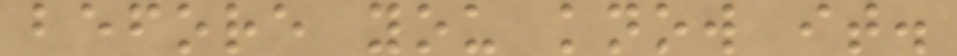before you know it.
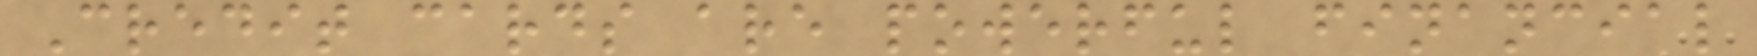Credit cards are powerful financial
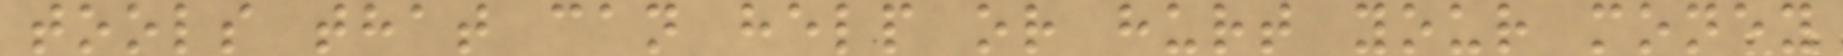tools that can help or hurt your money
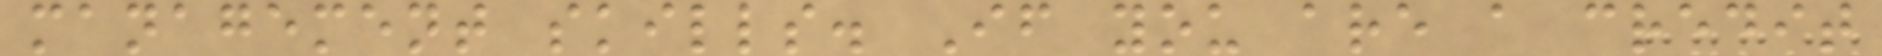management skills. If you are a credit
